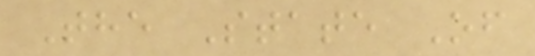The State Of
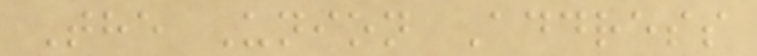The Union Address
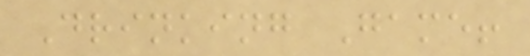Drinking Game!
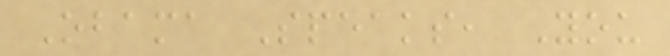Obama Speaks, You
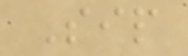Sip
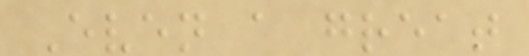Even a great
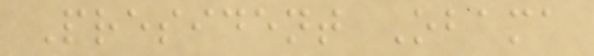President Obama
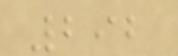292
